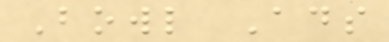Bowl Ads
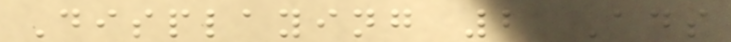Displaying 2 Ads
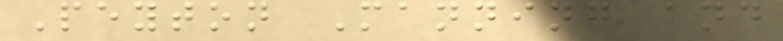Peyton Manning and
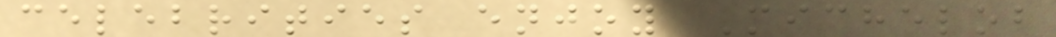celebrities enjoy Michelob
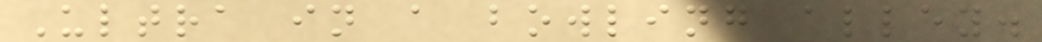Ultra in a bowling alley.
